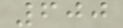600
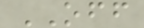OFF
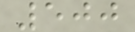500
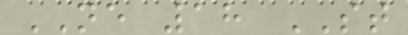NE 18 ST
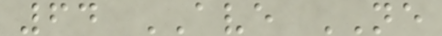64 AVE NE
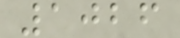1026
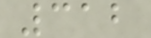312
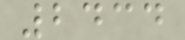2434
